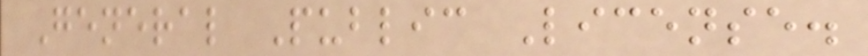General Public License.
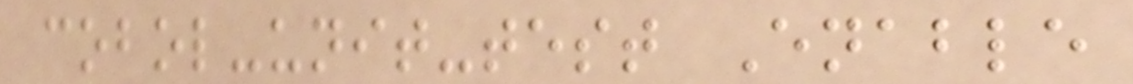cobol-unit-test Enable
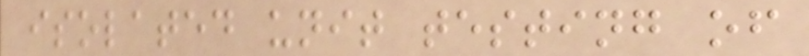isolated unit testing of
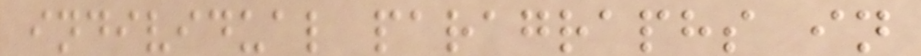individual paragraphs in
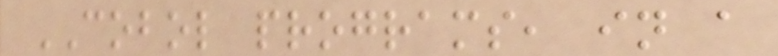COBOL programs, in a
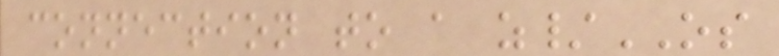connection to a z/OS
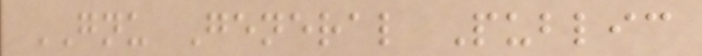GNU General Public
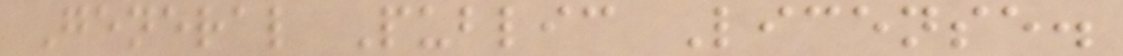General Public License.
